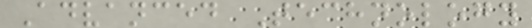Advanced Technology
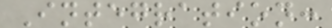Integration:
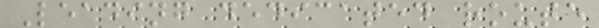Leading dedicated route
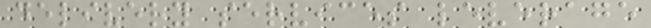delivery services leverage
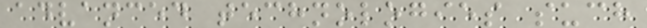advanced technologies such
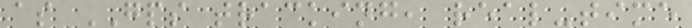as GPS tracking, real-time
